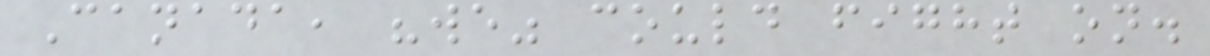Canada, "we" could fight on.
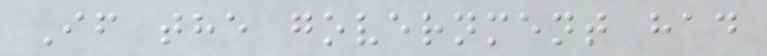If the government had
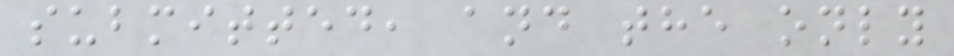submitted, and the only
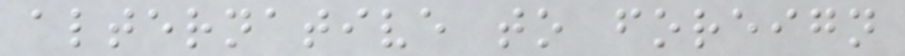alternative to foreign
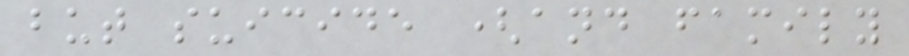but suicide (and family
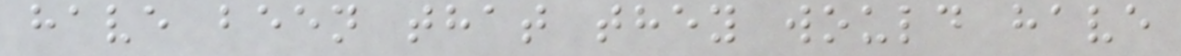have been that they would have
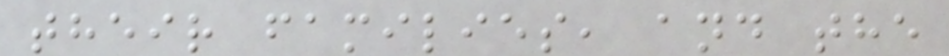their families, and the
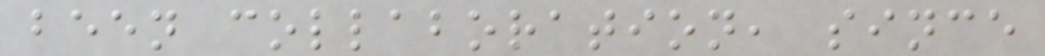been collaboration, since
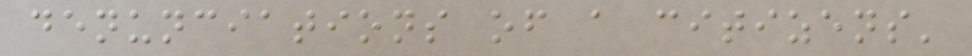denunciations of a citizens'
